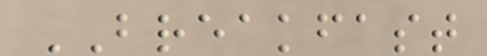BREAKFAST
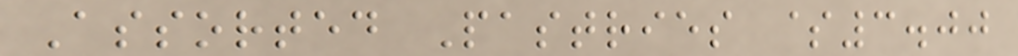Assorted Pastries $3.00
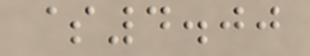$4.00
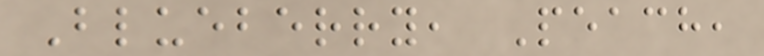Blueberry, Peach,
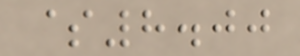$8.00
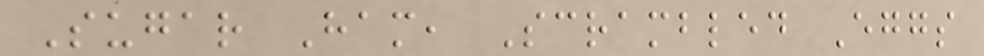Sugar Ham, Scrambled Eggs
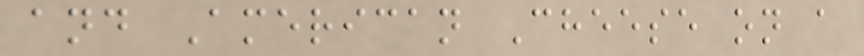and American Cheese on a
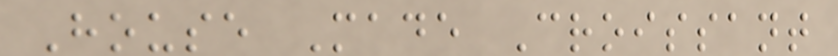House Made Croissant
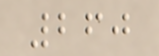260
